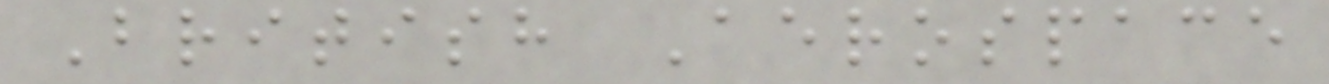British Aerospace
